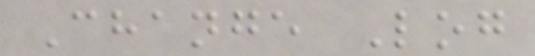Change Log
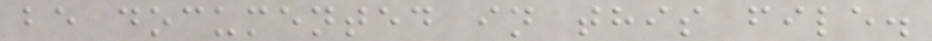be documented in this file.
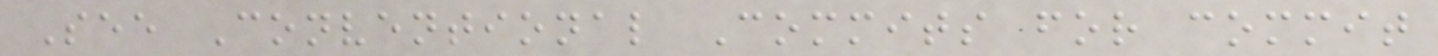See Conventional Commits for commit
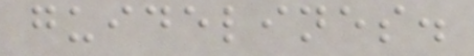guidelines.
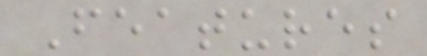Features
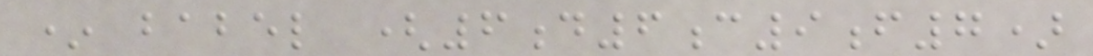* babel (6d6c9f7)
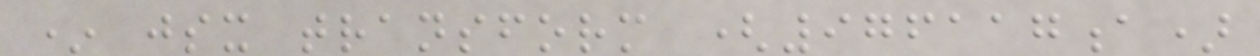* jsx transform (976117a)
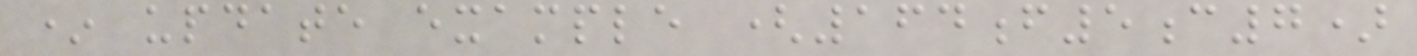* update example (164f5c7)
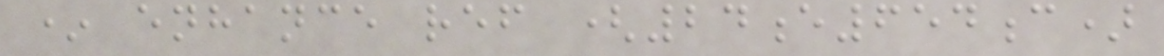* enhance ref (24e654c)
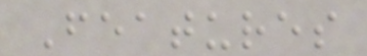Features
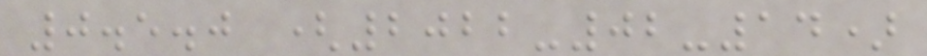0.5.0 (2022-02-14)
